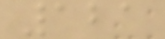121
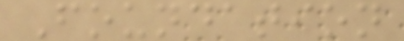Foundation
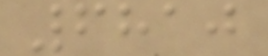6810
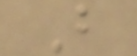B
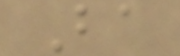Ba
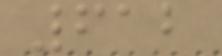612
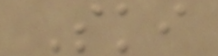Ski
